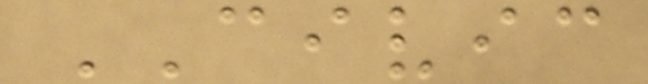CIVIC
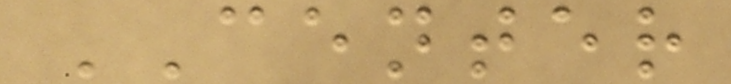CENTER
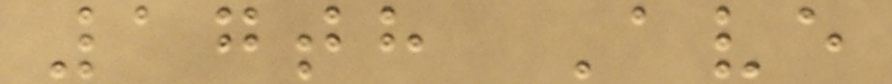17th Ave
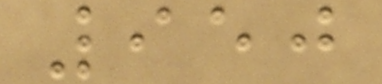950
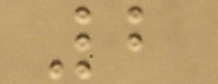2
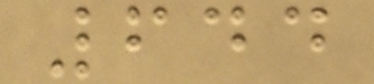644
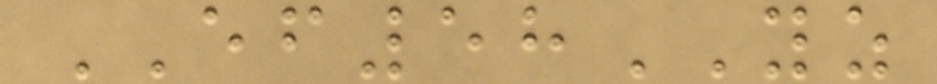EF58YZ
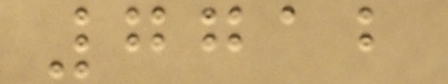7712
